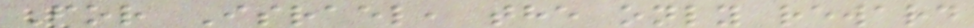For Israel, the only reward
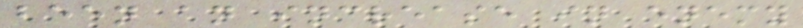been an increase in enemy
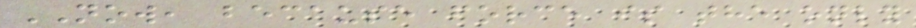NOW, because force is the only
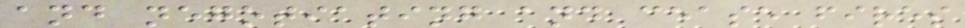and negotiating and cease fires
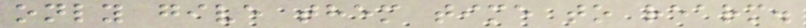only give them time to rearm.
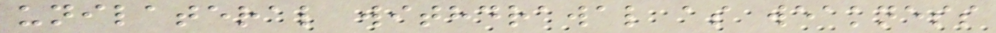unilateral withdrawal as weakness
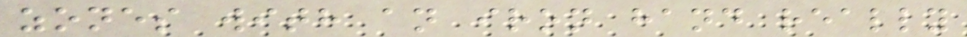zones with an iron hand really
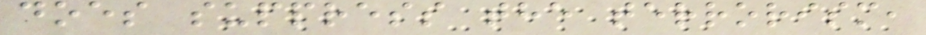does suppress the terrorism,
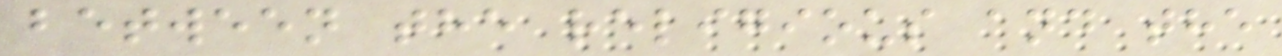between the religious and the
